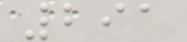291
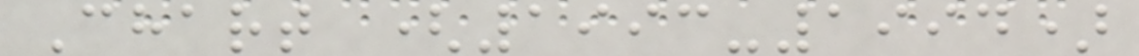Chart (1993-1994)
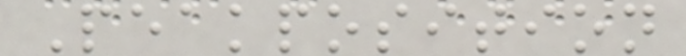Peakposition
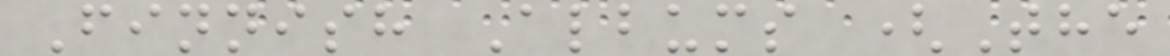Finnish Albums (The
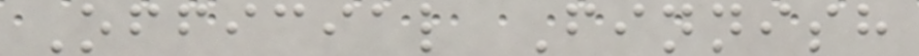Official Finnish
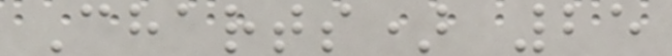Charts) 25
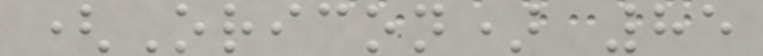(Oricon) 85
